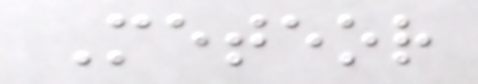Meteor
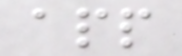app
